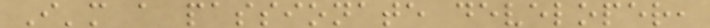I'm a passionate developer,
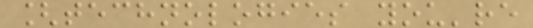[technologies you're
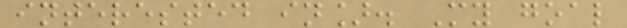interested in]. My goal
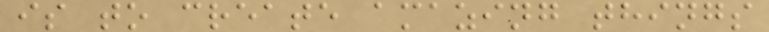is to create amazing things
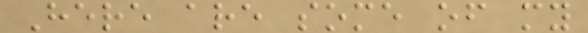Here are some of my
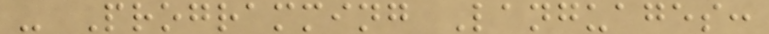- Programming Languages:
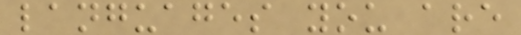languages you are
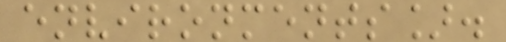environments].
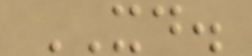XD.
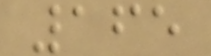165
